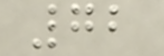72
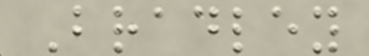Bradley
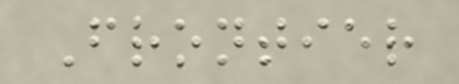Frontier
